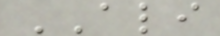ALI
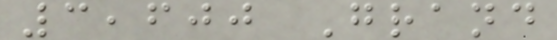3,600 Grand
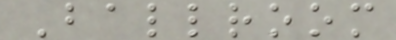Ballroom
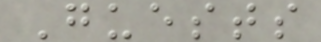Guests
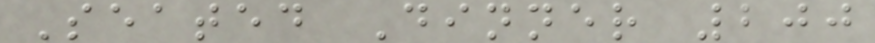Seated Dinner 200
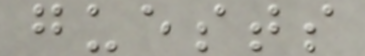guests
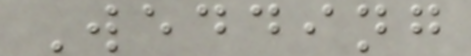Wedding
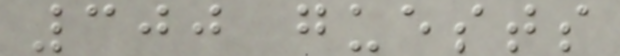300 guests
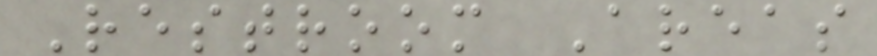Restroom Areas
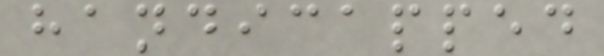handicapped
